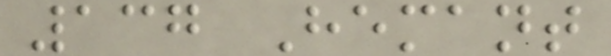137 Hemant
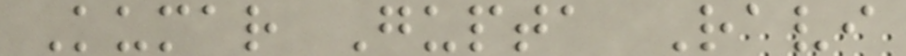Kumar Gupta Ravi
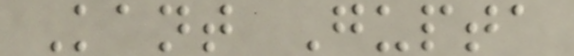Kant Gupta
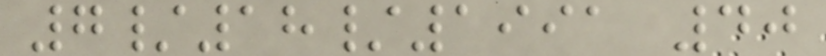7/18/1991 40
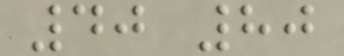40 80
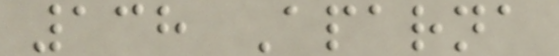138 Aparna
